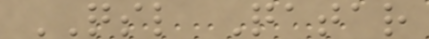QSL Qatar
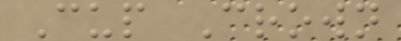Cup Crown
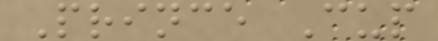Prince Cup
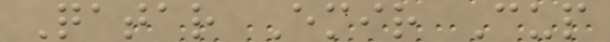Qatar Emir Cup
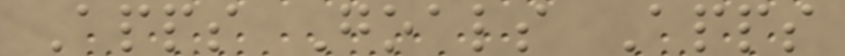Apps Goals Apps
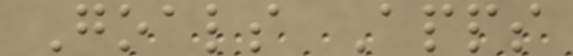Goals Apps
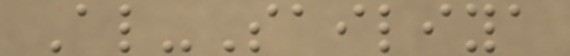Al-Sailiya
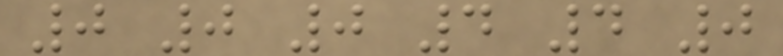0 0 0 4 4 0
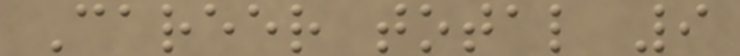Career total 9
